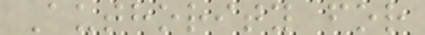Authority for
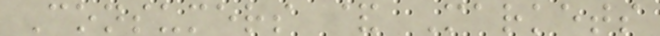Consumers & Markets
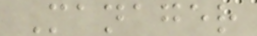Manager
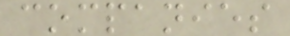companies
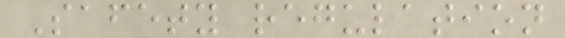Safety regulation
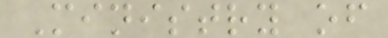Ministry of
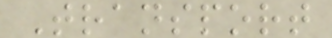Transport
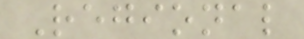Regional
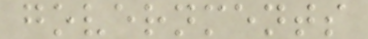governments
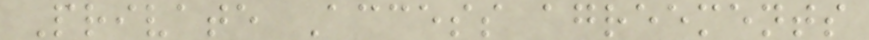Private Access agreements
